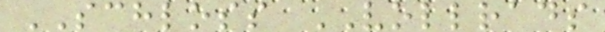SCHLOSS VOLLRADS
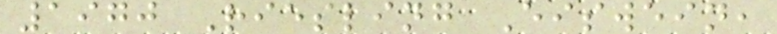1970 Riesling Eiswein,
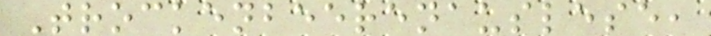Trockenbeerenauslese,
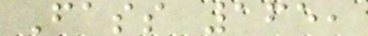Fass 165,
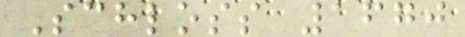Schloss 1670
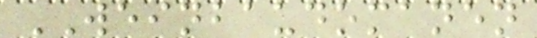WEINBAUDOMANEN
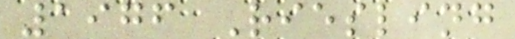1976 Riesling
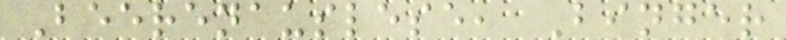Beerenauslese, Binger
